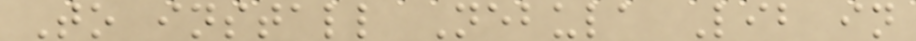To install Nebula Lib in
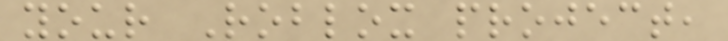your Roblox project,
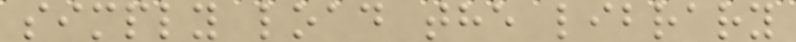simply load the library
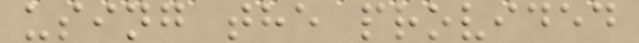using the provided
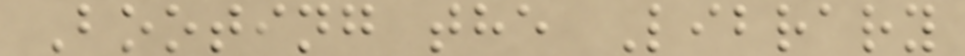Booting the Library
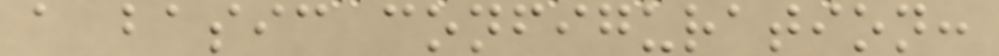a basic configuration:
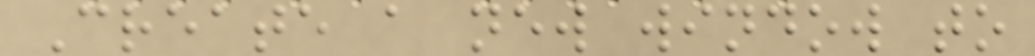Create a new window to
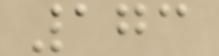173
